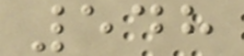548
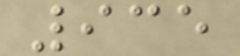935
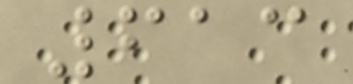613
